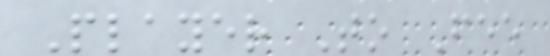Player To Fee
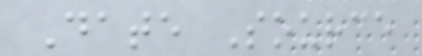Date Source
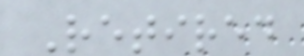Retired
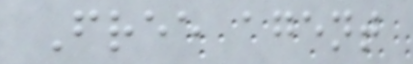Free agent
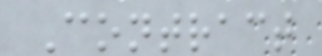Contract
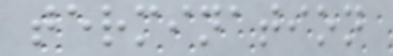termination
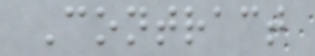Contract
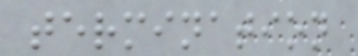termination
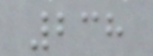238
